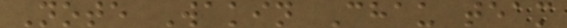Note Wakin Chau team
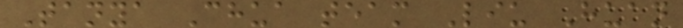Tanya Chua team Liu Huan
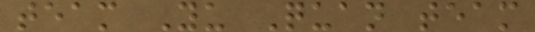team Yu Quan team
